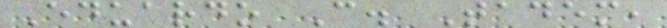Eduardo C. Tadem,
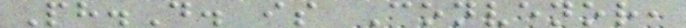Ph.D. is Convenor,
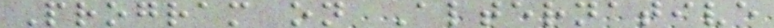Program on Alternative
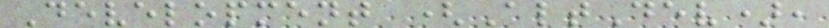Development (AltDev),
